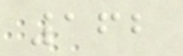162
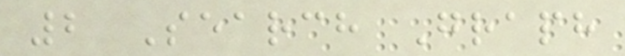2 Search Graph
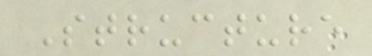Structure
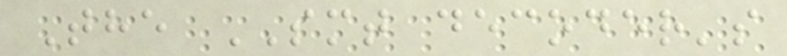The SMT decoder's
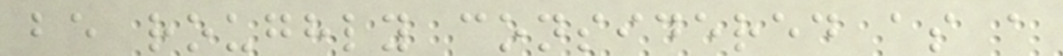be roughly considered as a
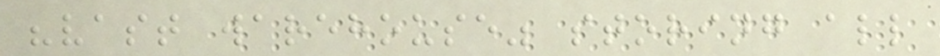"vast warehouse" storing all
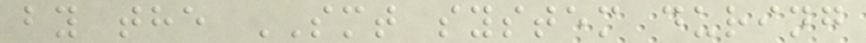by the SMT system during
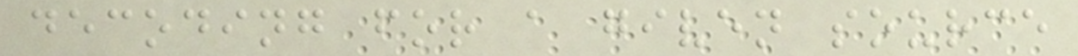decoding for a given source
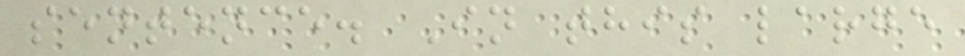sentence. In this large
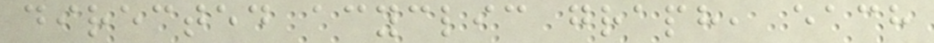directed acyclic graph, each
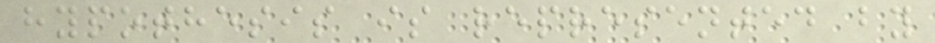hypothesis is represented by
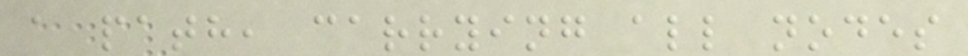a path, carrying all nodes
